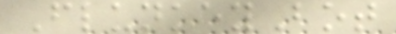FlunkeyBot
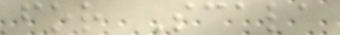for Scala
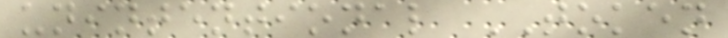unintentional TOKEN
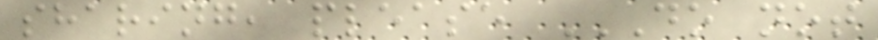sharing, please DO NOT
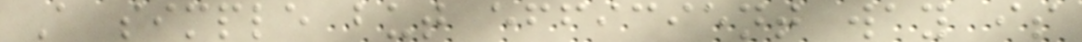A simple but efficient way is
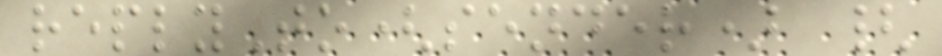replyTo(sender) {
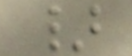}
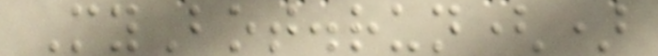MyBot.run()
